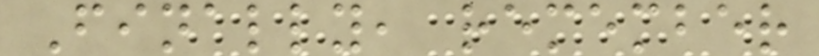Finally, remember
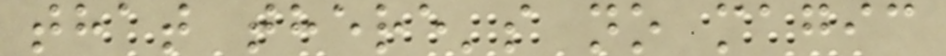that there's no magic
